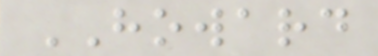HOWARD
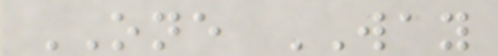ONE WAY
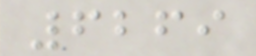6269
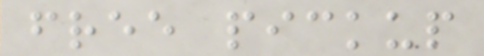free pickup
